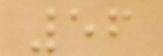56
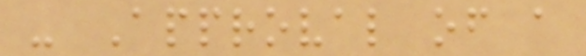- Approval of a
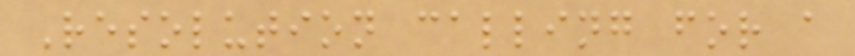Resolution calling for a
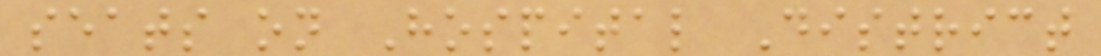seats on Hospital District
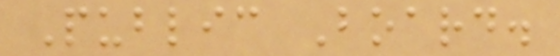Public Board.
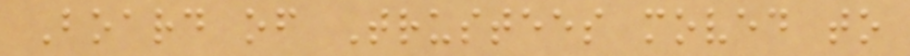Board of Trustees moved to
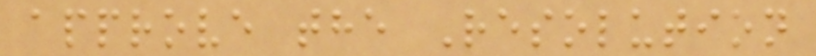approve the Resolution
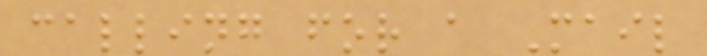calling for a Mail
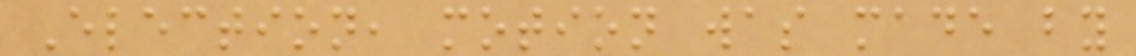Election, motion was made by
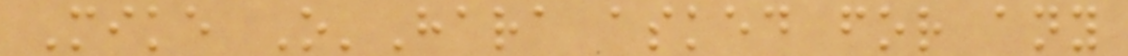Mike O'Hara asked for any
